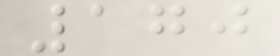170
